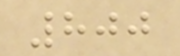800
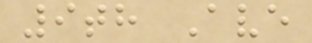9th Ave
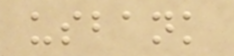usbank
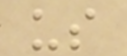us
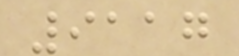9117
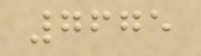7675
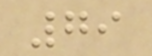79
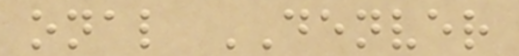onal DENVER
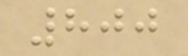800
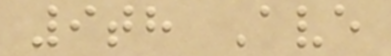9th Ave
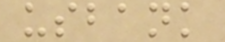usbank
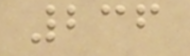236
